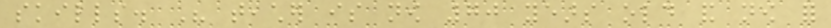skills. His teacher is now 70 years old and now for
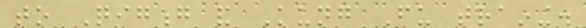to Qigong and Kung Fu training.
